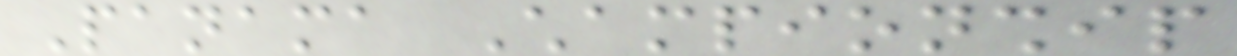Panama Championship
